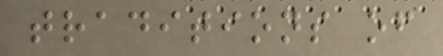traditions of
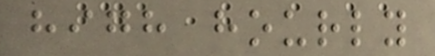high hourly
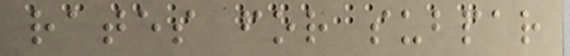rates for subpar
